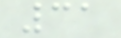31
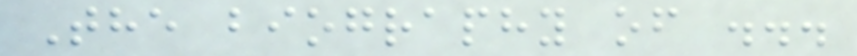The biography of ...
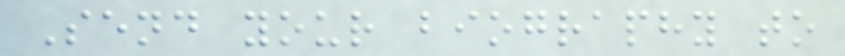Send your biography to
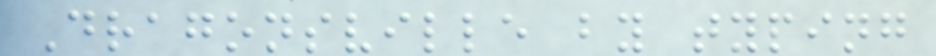Dragonsville by typing
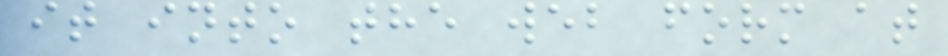it into the web form at
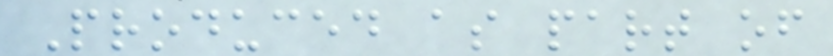Produced as part of
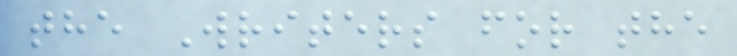the Writers for the
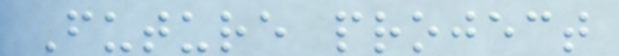Future project
